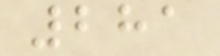281
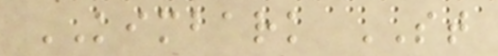KIMBARK ST
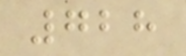728
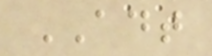ADT
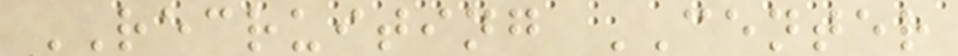RECRUITING CENTER
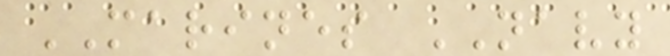MARINES NAVY
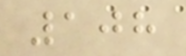108
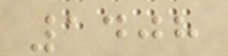1408
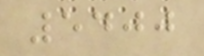5400
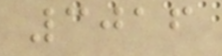3016
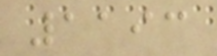1193
